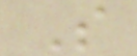S
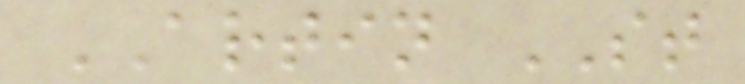ARTIN ST
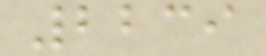2239
